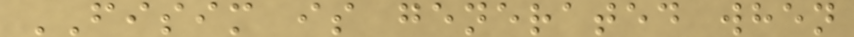FISIM is generated when
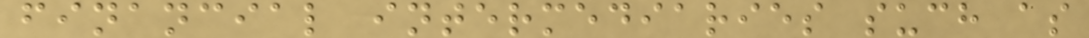financial intermediaries such as
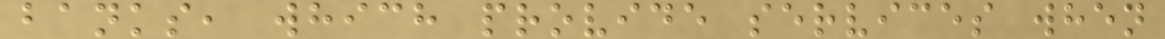banks, which provide services when
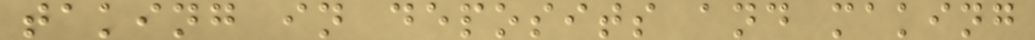taking in deposits and making
